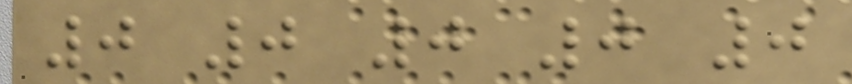0 0 0 0 0
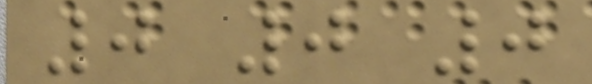0 0 0
